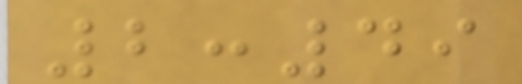2:49
